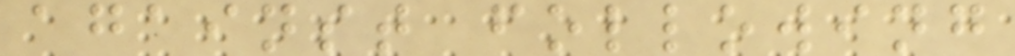against following
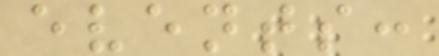events:
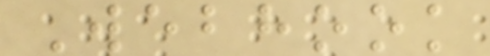Webhook
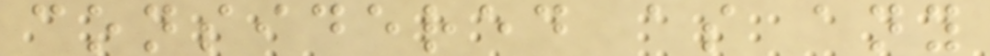considered as any
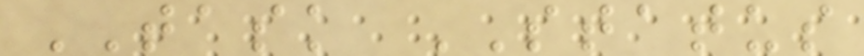TASK STATUS
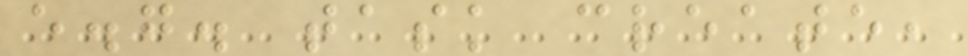e.g. task create,
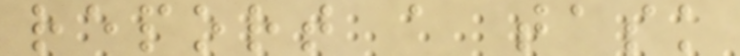report a task
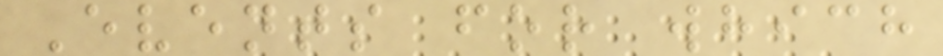Events for which
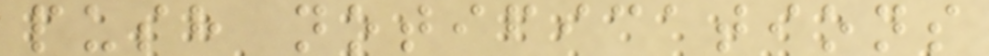push notifications
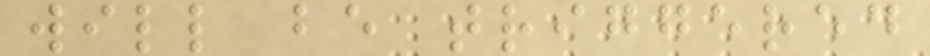will be triggered
